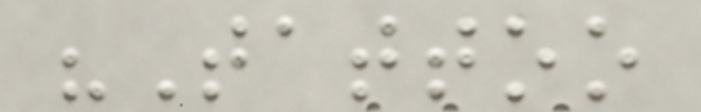"Tattoo
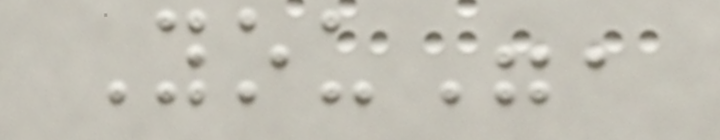You",
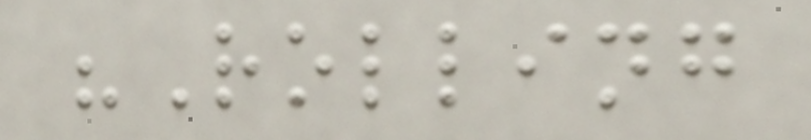"Rolling
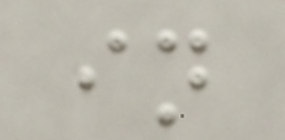in
